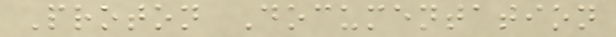Proton Documentation
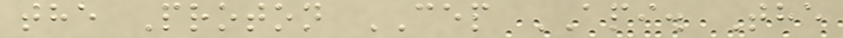the Proton CEP API. The
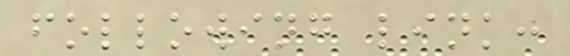following link:
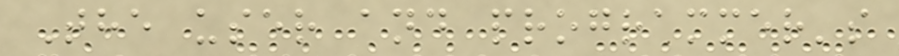The user and programmer's
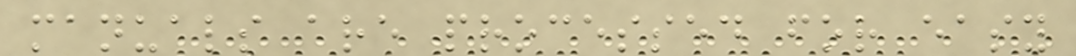manuals are processed for easy
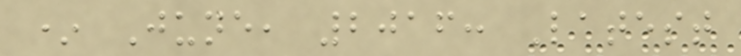* June, 2016: Latest
